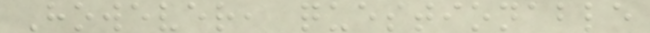However, questionable
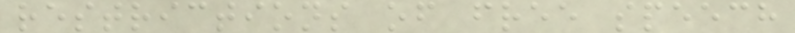restrictions of free speech
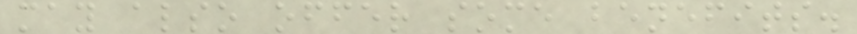may also offer some benefits.
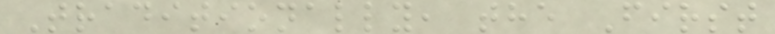Traditionally, the First
